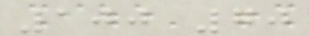100 70
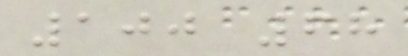100 68
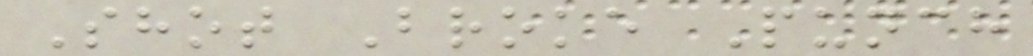Shot Broke Punch
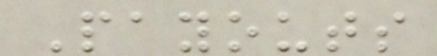Payouts
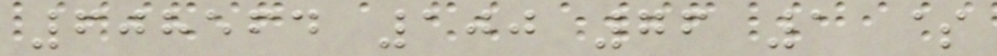608564 100 76 1 $
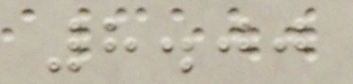8.00
